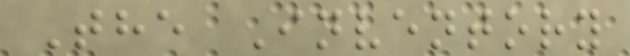The Inventory
